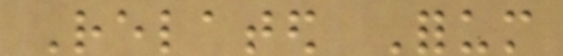Related Forum
